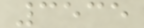3535
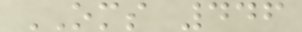OMS 446
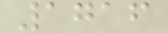1716
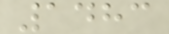1483
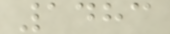1483
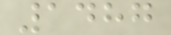1487
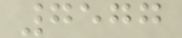7577
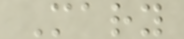Mary
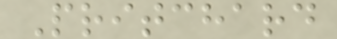Pritchard
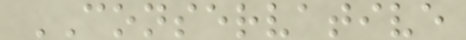CONSERVATIVE
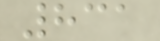831
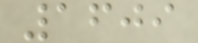1609
